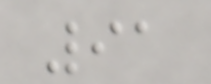91
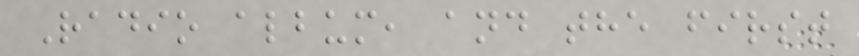Radio album, and the first
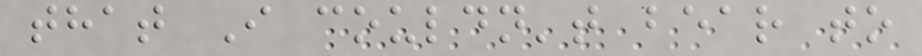that I couldn't bear to
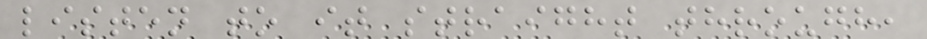listen to it straight through,
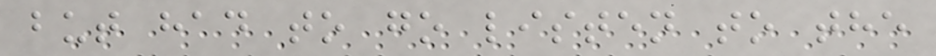but had to go listen to the
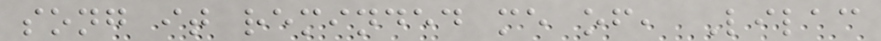song it reminded me of, Lilac
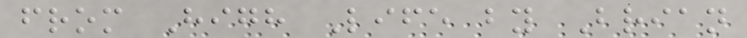from High Life by Brian
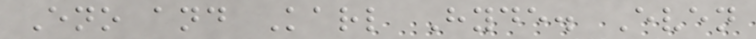Eno and Karl Hyde. Even
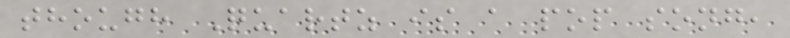though Quartz is a pop song,
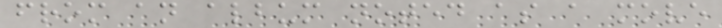from an album noted as a move
